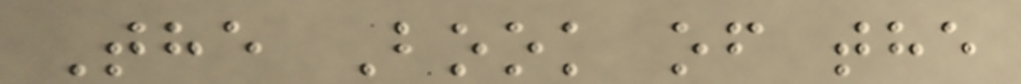The Book of the
